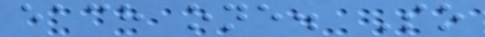each one. So
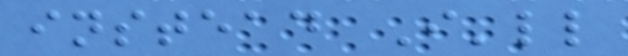instead I'll
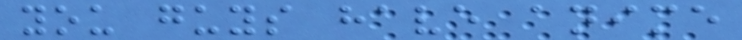you guys have anime
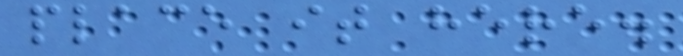place it here.
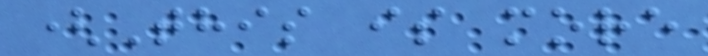(This is more
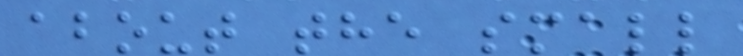about the small
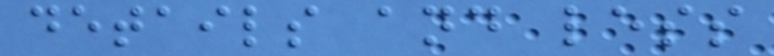details and less
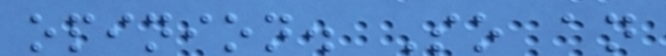opinion. So an
